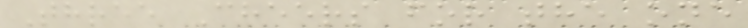Three Cheers for the one
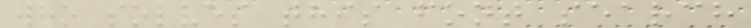who solves this font search
